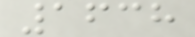1638
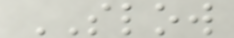SLOW
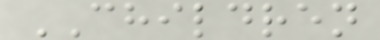CHILDREN
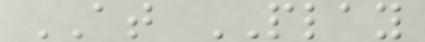AT PLAY
